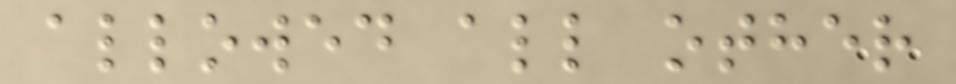allowed all other
